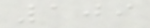109
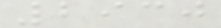2930
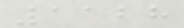1128
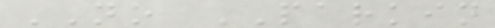NO PARKIN
